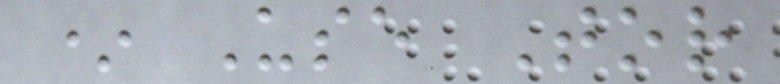* Use Tor
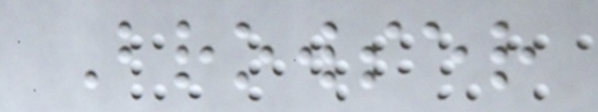Browser
